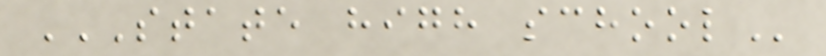STATE HIGH SCHOOL
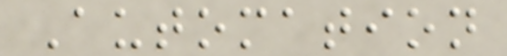Automation
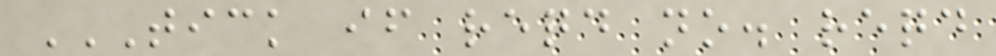TICK IF REQD NO. REQD
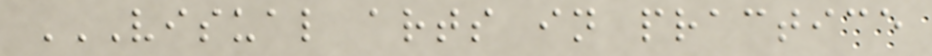VISUAL ARTS IN PRACTICE
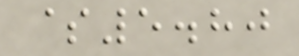$5.80
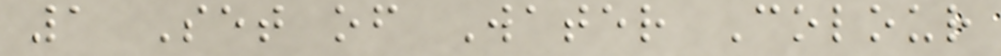1 Set of Water Colour
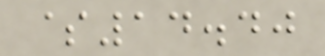$14.40
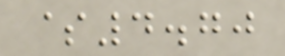$4.70
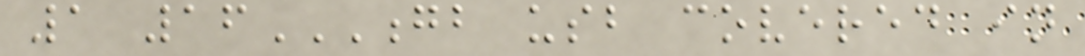1 16GB USB COVERED IN
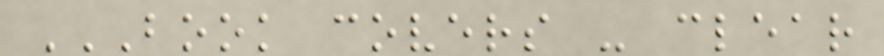BOOK COVERS - CLEAR
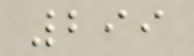299
